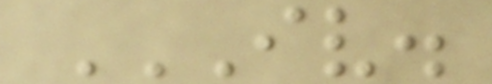IV.
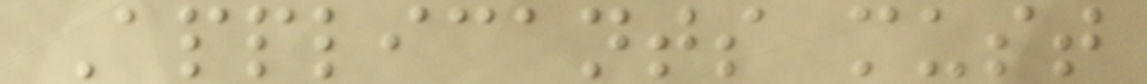Applicants must
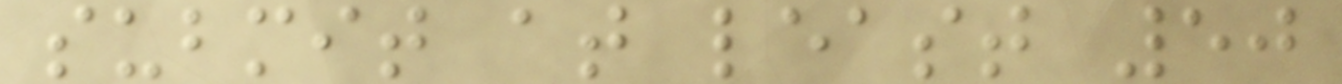submit at least 50
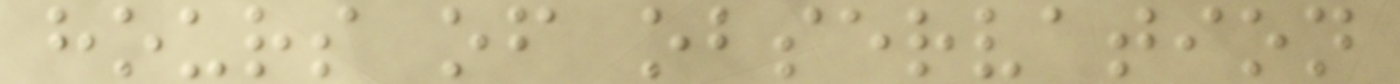hours of observation
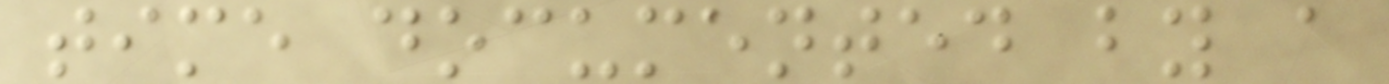time documented by a
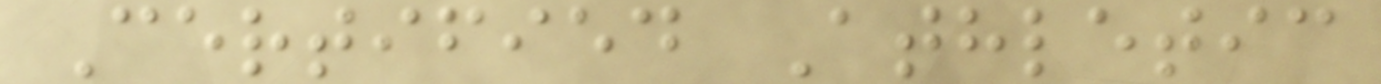Certified Athletic
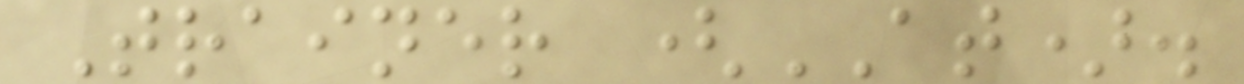Trainer (AT).
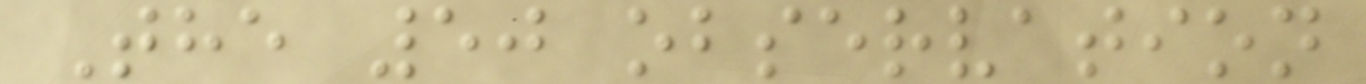The 50 observation
